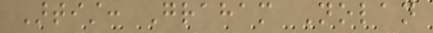Artist: Graham Nolan
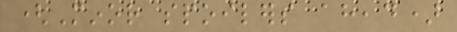(Minor spoilers ahead)
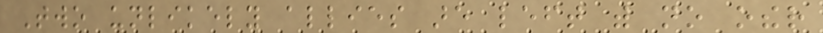Two unlikely allies are left with no other
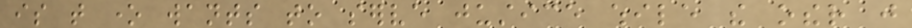is that one wants to serve justice while the other just
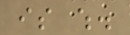is which.
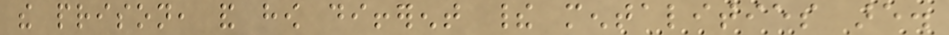the prison, and how different their mentalities are.
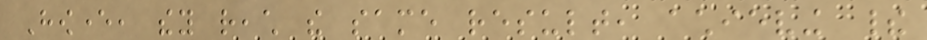However, they reach the same result, achieving their
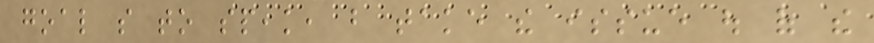goal so to speak, but take the issue out of the
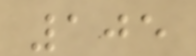105
